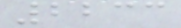2233
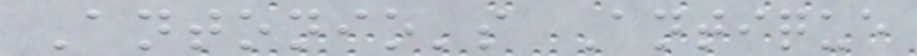Antonio's Antique
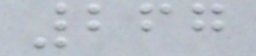267
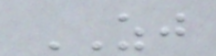ZJ
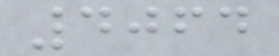4064
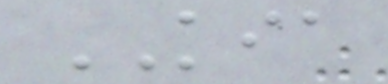KIA
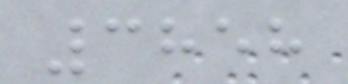3858
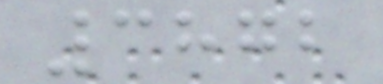3872
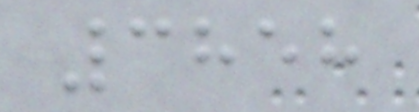3858
